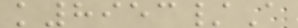k8953/A
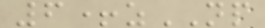6+zNP
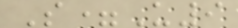S=U9
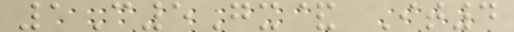1C5Gx& It4
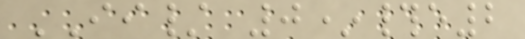II/ 0*#e2
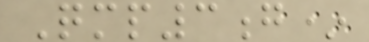Qmp3g*
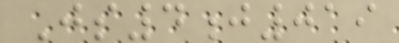Js4j019
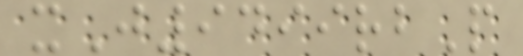xJ9499rbP
